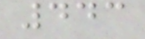443
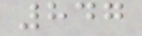847
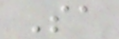Sa
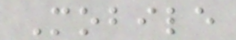Mobile
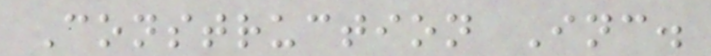Construction Inc.
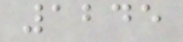1245
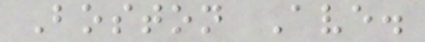Boston Ave.
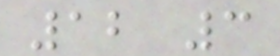12 3
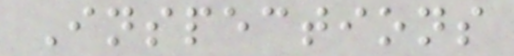Inspections
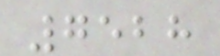7528
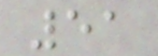51
